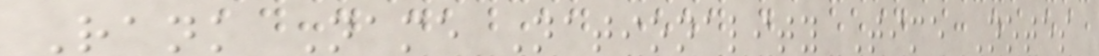Rank Name Nationality Time Notes
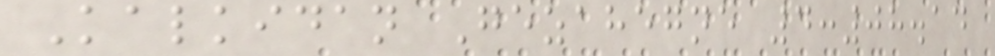Kalkidan Gezahegne 4:08.14
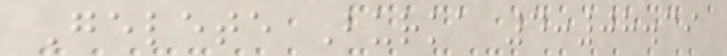Gelete Burka 4:08.39
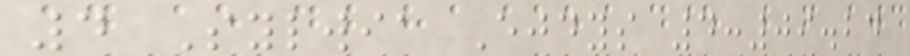4 Sylwia Ejdys 4:09.24
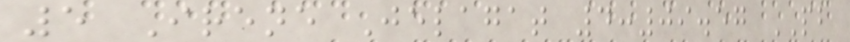5 Irene Jelagat 4:09.57 PB
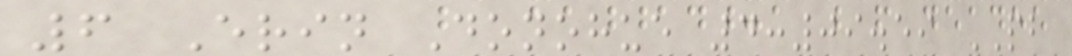6 Erin Donohue 4:09.59 PB
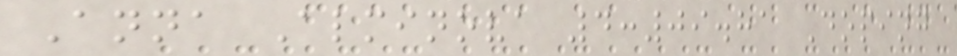Anna Alminova 4:09.81 Doping
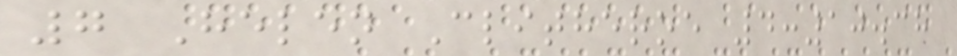7 Helen Clitheroe 4:10.38
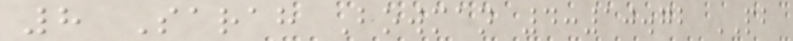8 Sarah Bowman 4:10.72 PB
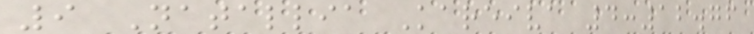9 Natallia Kareiva 4:12.76
